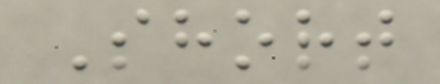Short
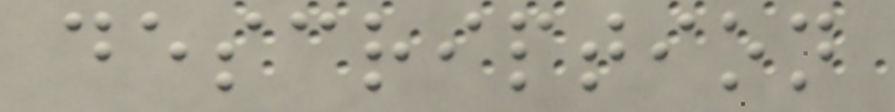description
